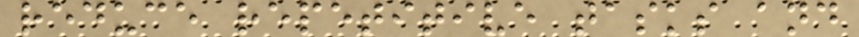reduce repetitive tasks and
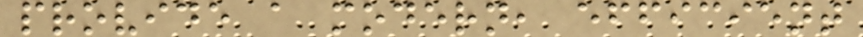provide a modern, efficient
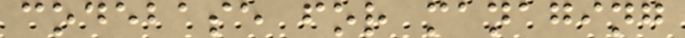codebase for managing
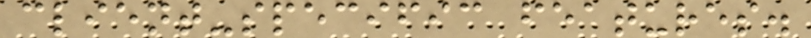client-specific features.
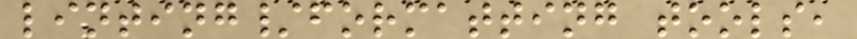linting/formatting tools,
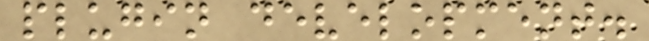plugin development.
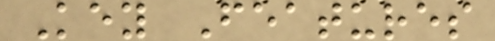Key Features
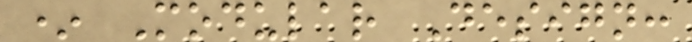* Modular Design:
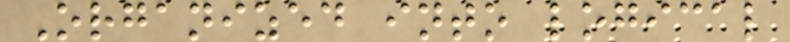Organized into logical
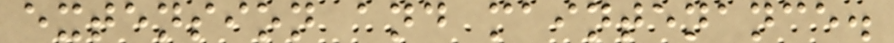extension and maintenance.
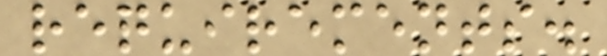requirements.
